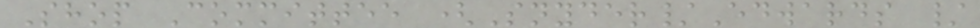Shop Committee (Snyder/Edwards /
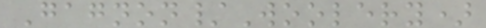Gagnon/Woolery)
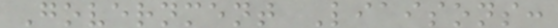Government Liaisons:
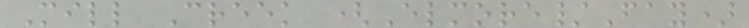Mill Creek (Elmore/Fay)
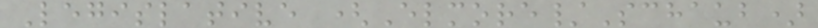Legislative (Elmore/Schaub)
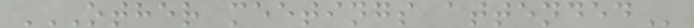OTHER MEETINGS ATTENDED
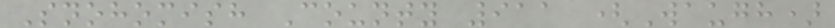Snohomish County 911 (Waugh)
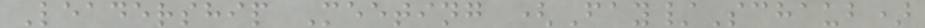Leadership Meeting (Fay/Schaub)
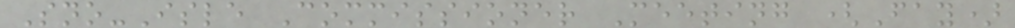Sno-Isle Commissioner Meeting (Fay)
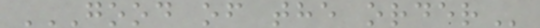GOOD OF THE ORDER
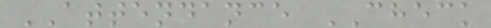ATTENDANCE CHECK
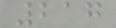217
